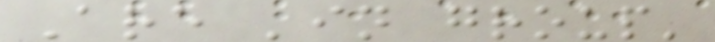Are 'in group'
